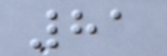81
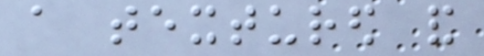a textured and
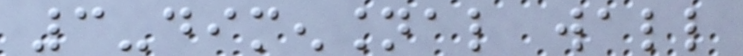3-dimensional wall
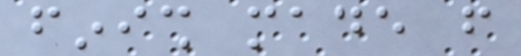finish made from
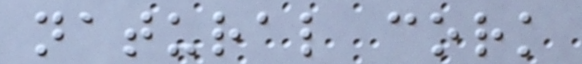natural cork
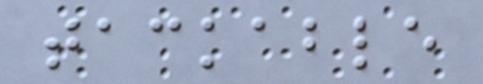tackable
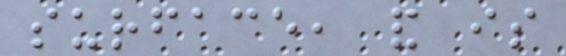surface, and is
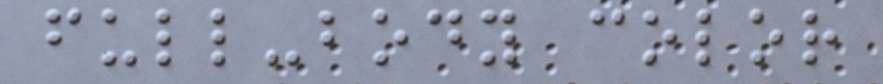full-body color
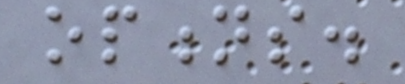options.
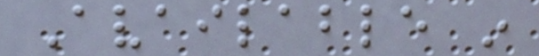Available in
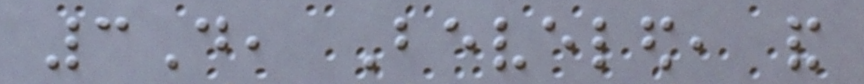3D, Beveled, and
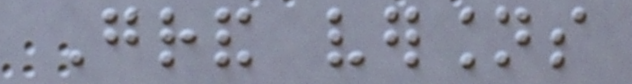Grand versions
